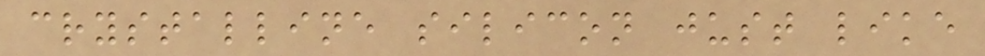crystalline silicon just like
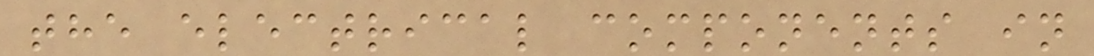the electrical components in
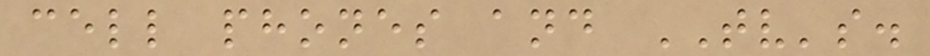cell phones and TV's.
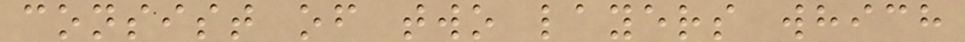consist of two layers which
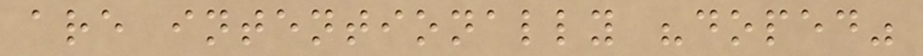are intentionally "doped"
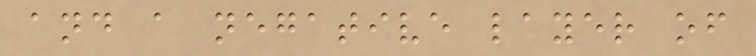and a negative layer of
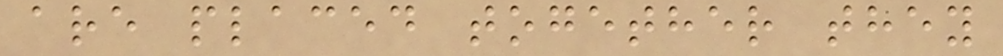are placed together they
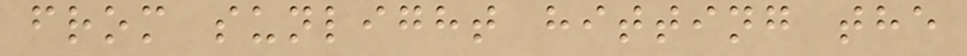from sunlight hitting the
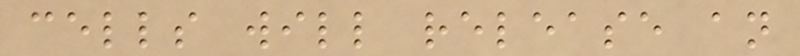cells will release an
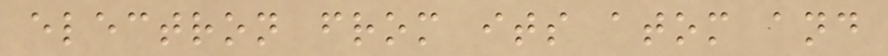electron from its atom and
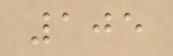105
